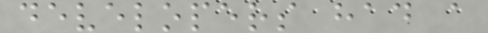developers had a
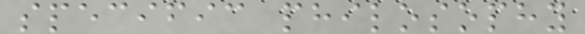specific philosophy
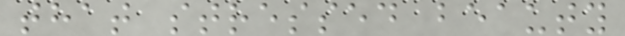that stressed beauty
